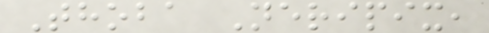Thoba Neripix,
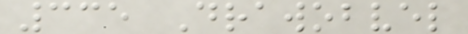335 Drawobvel
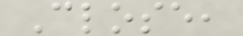Close,
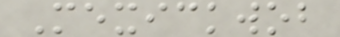Mexickwob
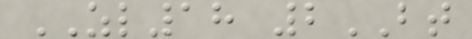ZL18 2BT
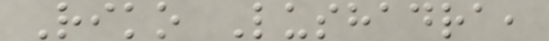Riko Lushadra,
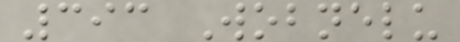393 Wobnelu
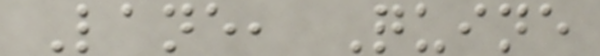Lane, Quine
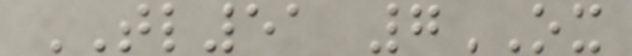TL51 7OX
